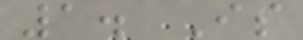1. Is
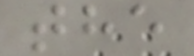the
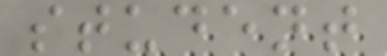student
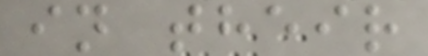in their
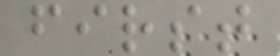first
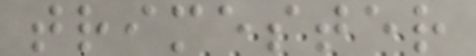trimester
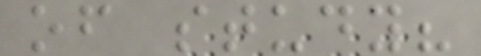of study?
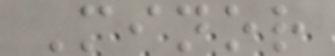Minor
